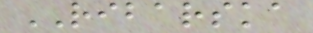RIBARSKA
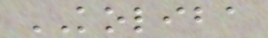KOLIBA
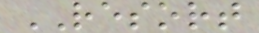RESORT
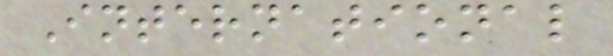International
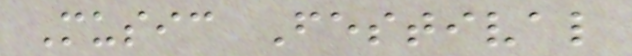Music Festival
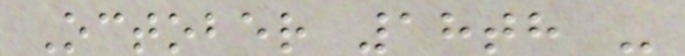October 18th -
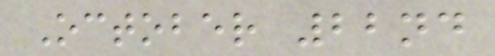October 22nd
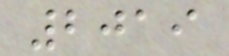2019
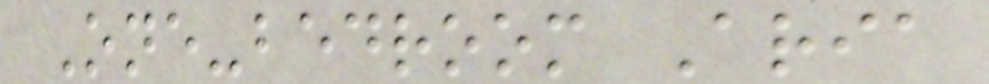One-bedroom Aria
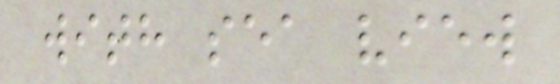with sea view
